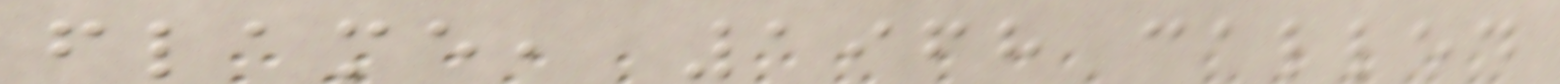flame, 1968 called
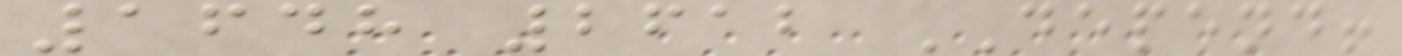1648 2612 DEPEND!
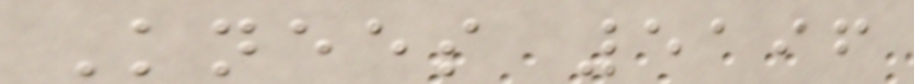Knees 5196
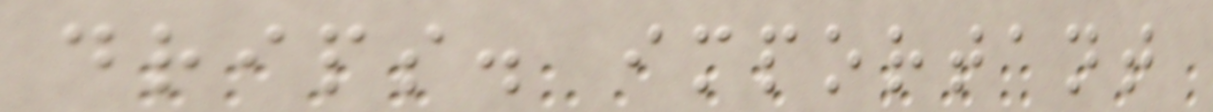drips. important
